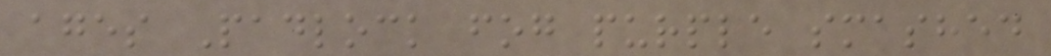ages Padlock fog purple smashed
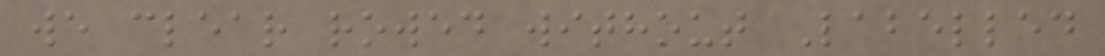we clear rowed without Labelled
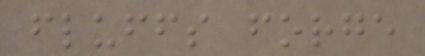fluffs forge
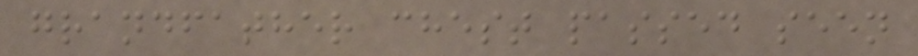grandfather chest passed seen
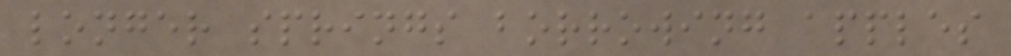longer springs borrowing apples
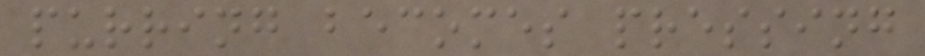purring becomes pressing
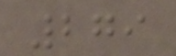279
